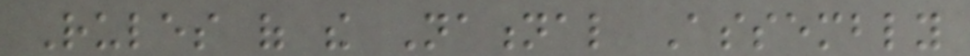Rules of the National Assembly
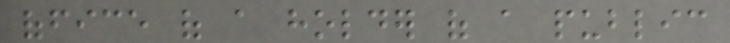office of a holder of a public
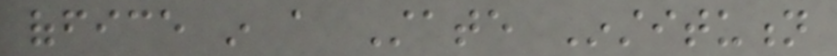office in a State Institution
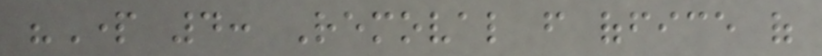"Part 4: Removal from office of
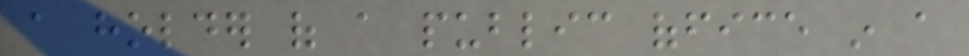a holder of a public office in a
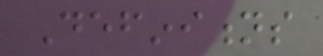Definitions
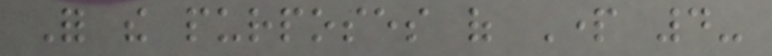For the purposes of Part 4-
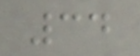34
